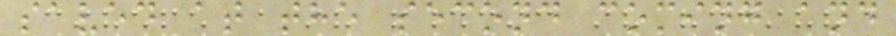saved at the second coming and
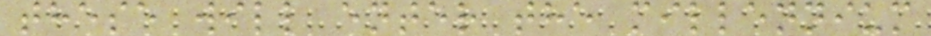these will enter the millennium
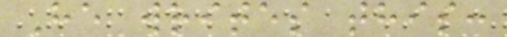He writes this:
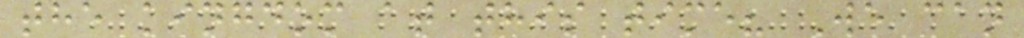the kingdom at this time? We can
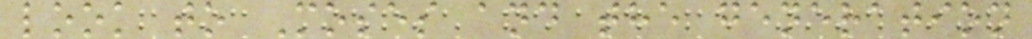look to Moses and the generation
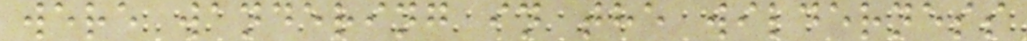were wandering in the wilderness
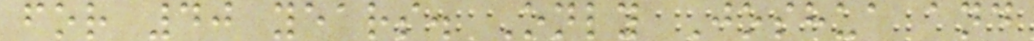for 40 years. Only Joshua and
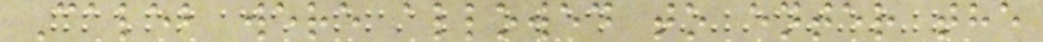Caleb were allowed to enter the
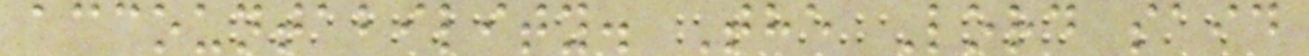accountability. The Lord said
